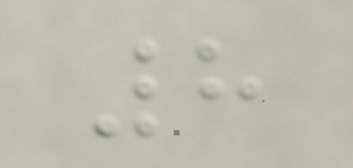8
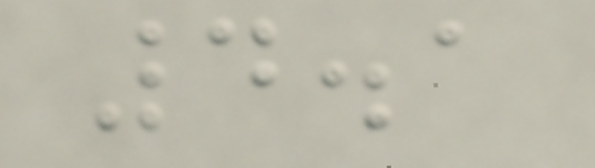4.1
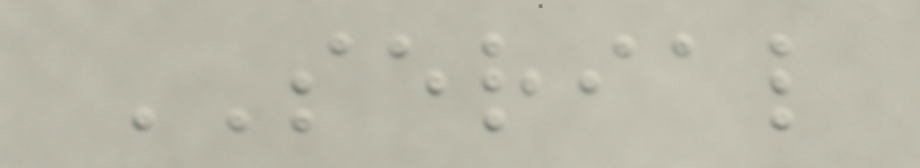SERIAL
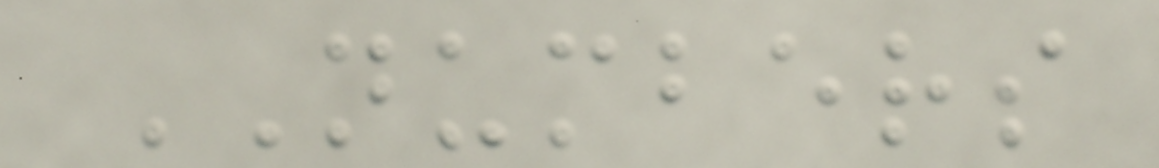NUMBERS
